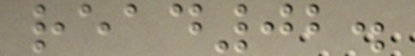read02.
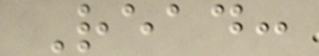Read:
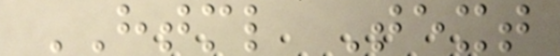HTML Text
